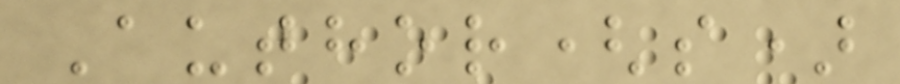Author(s)
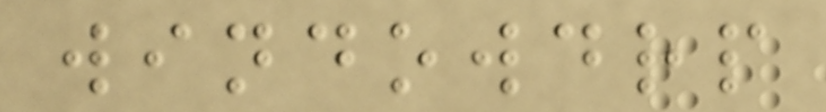windowdrp
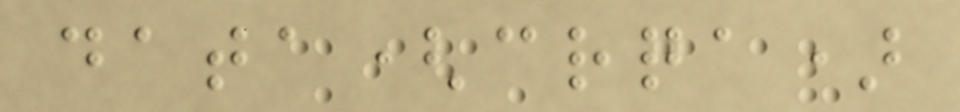data(crqa)
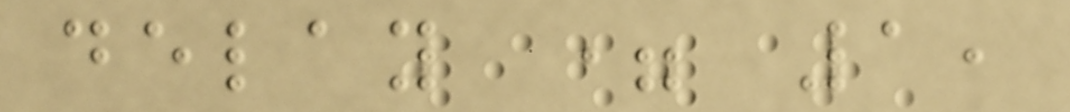delay = 1,
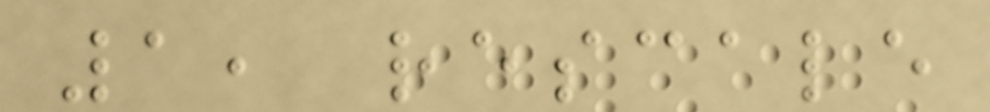1, rescale
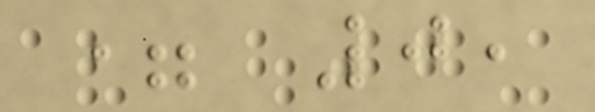= 0,
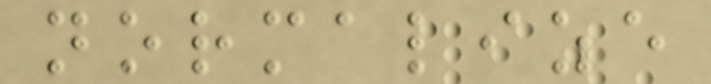normalize
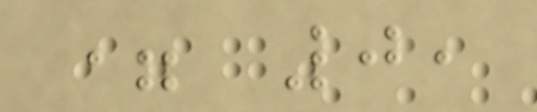= 0,
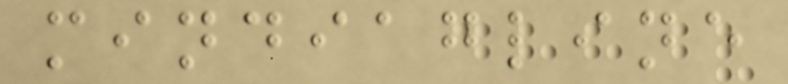mindiagline
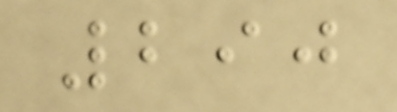290
